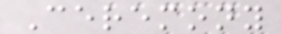Ceremony
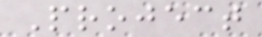Project
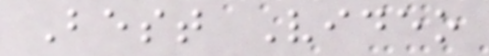Best Video
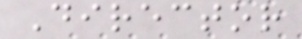Director
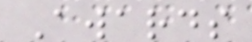Awards
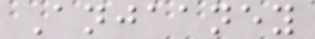Anjaaney
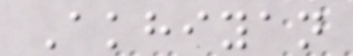Akhiyan
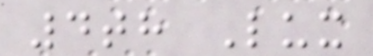4th Lux
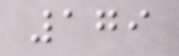179
